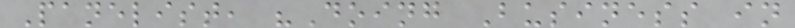Panelist, "Doing Business in
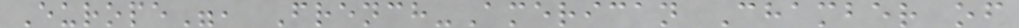Europe", French-American Chamber of
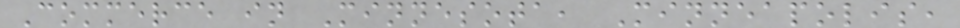Commerce in Minnesota, Minneapolis,
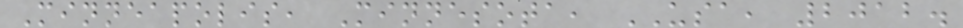Minneapolis, Minnesota, USA, 2012.
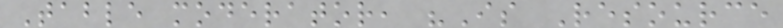Table moderator, "Is Resource
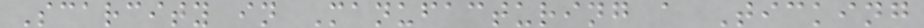Scarcity in Manufacturing a Ticking
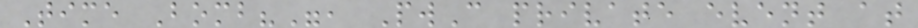Time Bomb?", PwC private event at
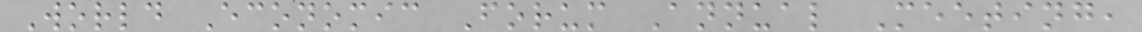World Economic Forum Annual Meeting,
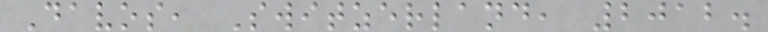Davos, Switzerland, 2012.
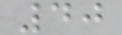40
